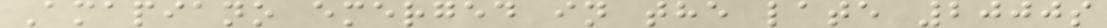Amapiano emerged in the late 2000s
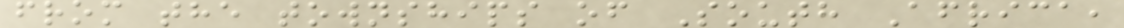from the townships of South Africa,
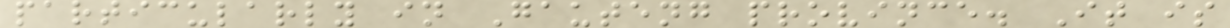particularly in Gauteng province. It is
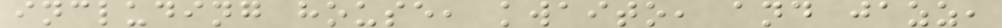including house, kwaito, and jazz,
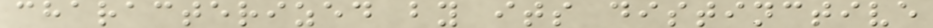characterized by its distinctive
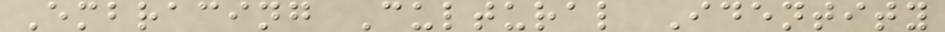Embracing Cultural Identity
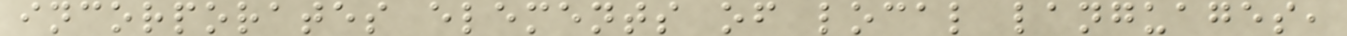incorporates elements of local languages,
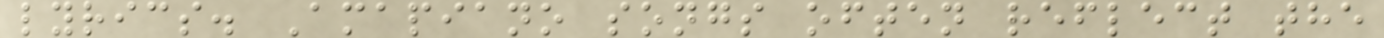lyrics. Amapiano songs often reflect the
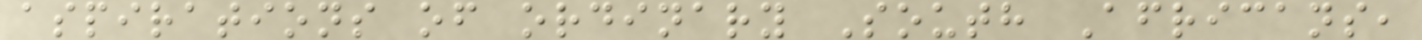aspirations of ordinary South Africans,
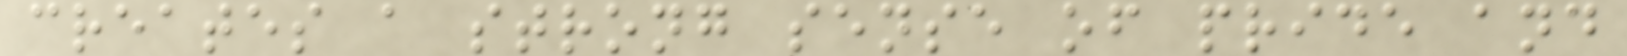creates a strong sense of pride and
